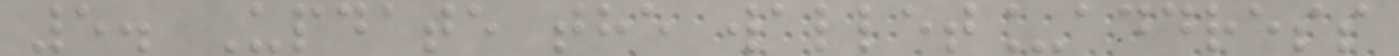5. Update the wallet_address
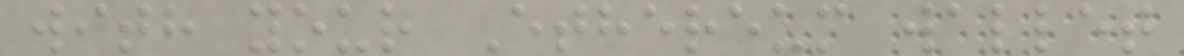with your Ethereum wallet
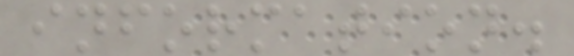information.
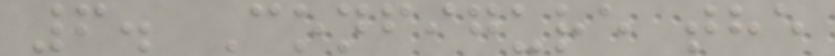6. Configure the
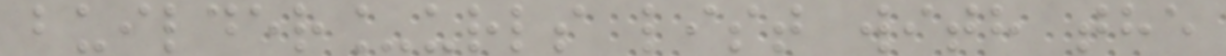builder_urls list with the
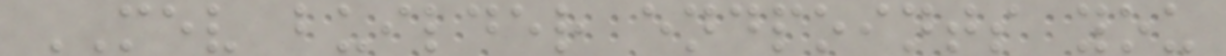MEV builder endpoints you
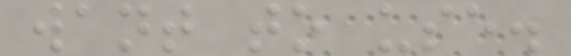want to use.
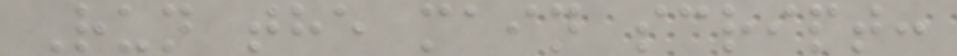Run the main script:
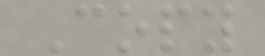Copy
